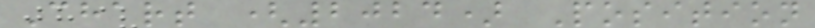Chart (2024) Position
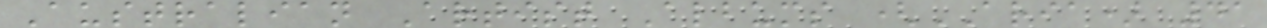Australian Artist Albums (ARIA) 41
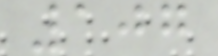107
